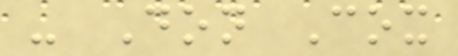- Don Cox
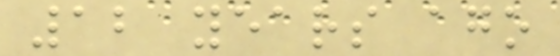12 years ago
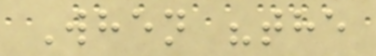When "the
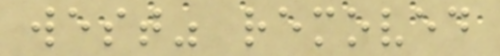west" removed
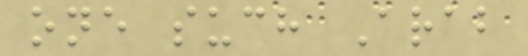one such Arab
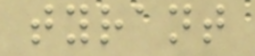tyrant
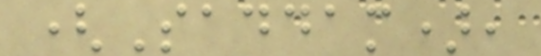(Saddam),
